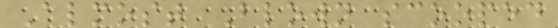Almost Blown scooped
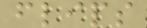flips
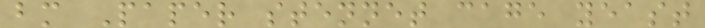bm Paper stennet cage yeast
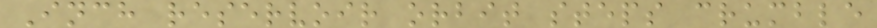Inch reservoir orbit steps crumble
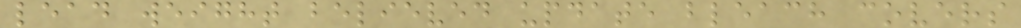lead weight believed update bleach covers
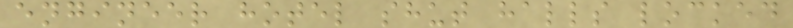engineer hotel shut halls locked
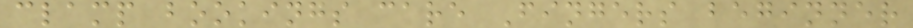clamp bookings care Fingers beginner
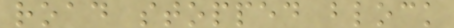road stopped block
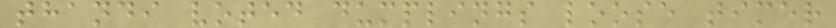thandi voted dumplings loose timer
